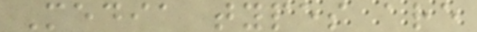Media types are
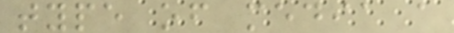type of media a
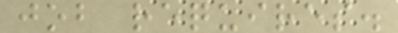job requires.
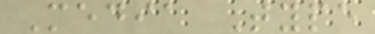Media Type
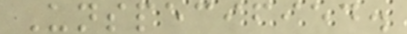Unspecified.
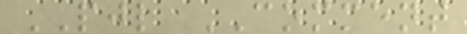PJL COMMENT
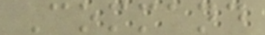Command
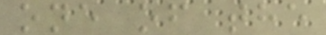one of the
